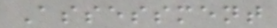Assessment
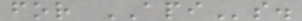for APIs.
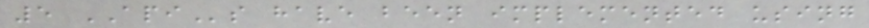5 APIs have been implemented using
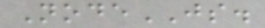NodeJS.
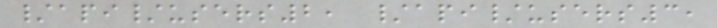/api/users2, /api/users3,
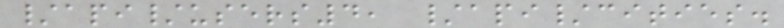/api/users4, /api/cities.
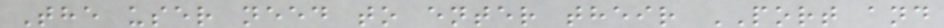The user need to enter their PORT and
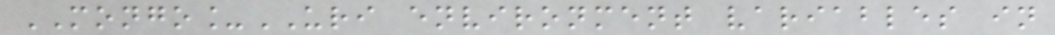MONGO_URI environment variables in
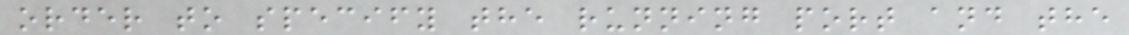order to specify the running port and the
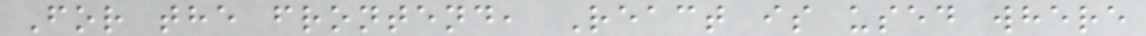For the frontend, React is used where
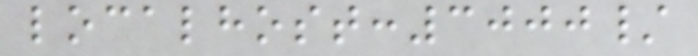localhost:3000/
